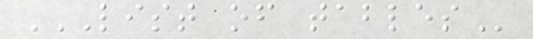LIST OF TABLES
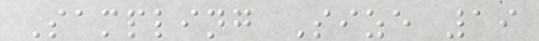Sampling Size 19
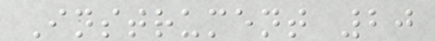Instrument 20
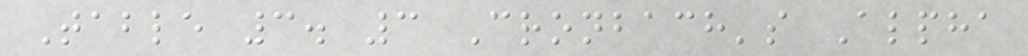Table 3. 3 Cronbach's Alpha
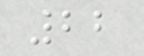22
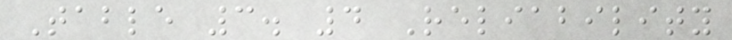Table 3. 4 Reliability
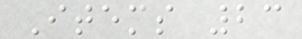Items 23
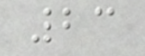23
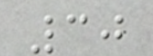30
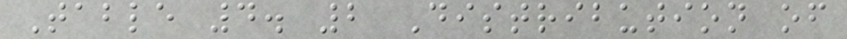Table 4. 2 Distribution of
